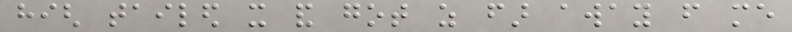high tailed it and got as far away from me
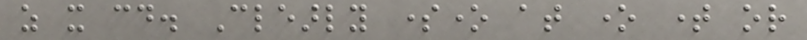as it could. Clearly someone at one time or
